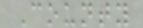County
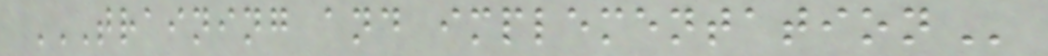TRAINING AND IMPLEMENTATION
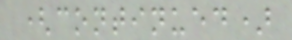(continued)
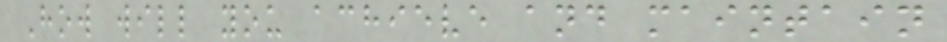How will you achieve and maintain
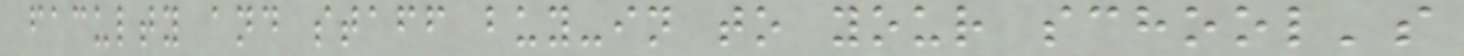faculty and staff buy-in to your school's
